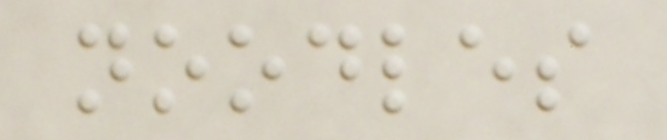noodles
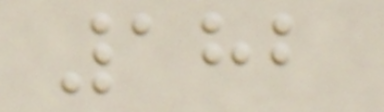182
